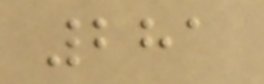281
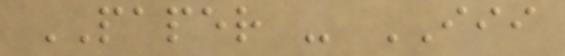PAPER - III
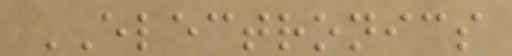ELECTRONICS
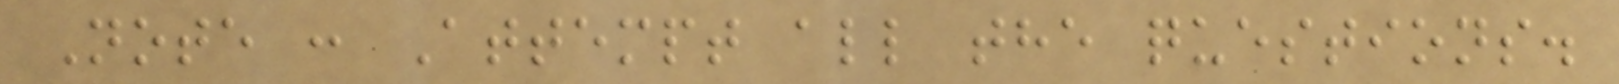Note : Attempt all the questions.
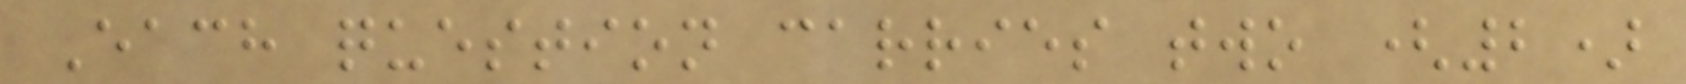Each question carries two (2)
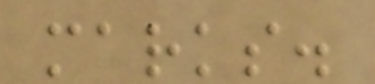marks.
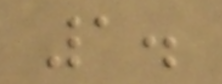1.
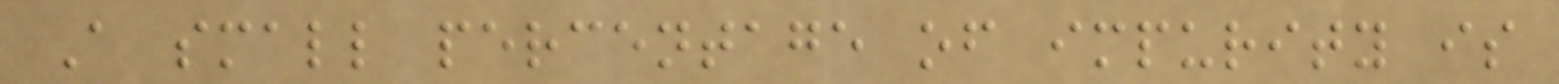A small percentage of impurity is
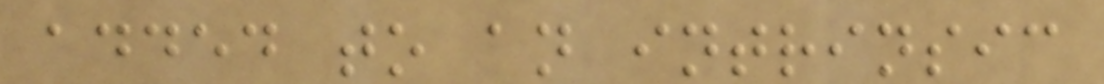added to an intrinsic
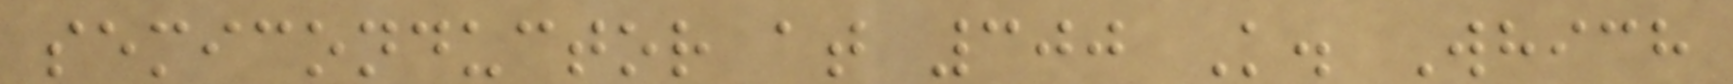semiconductor at 300 K. Which
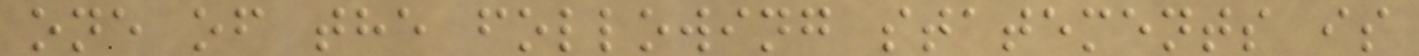one of the following statements is
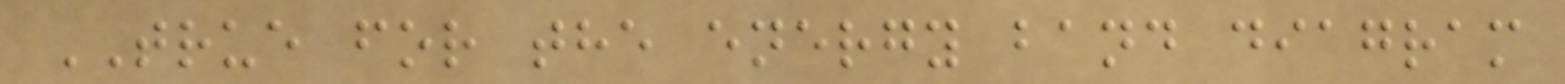TRUE for the energy band diagram
